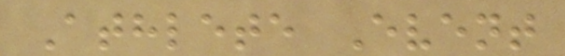Athlete Event
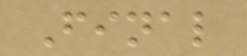Final
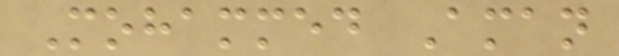Mohammed Aman
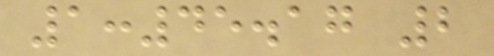1:45.17 2
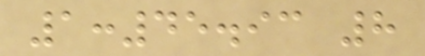1:45.93 8
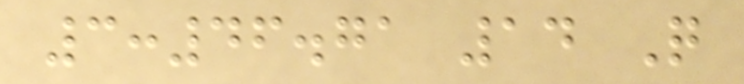3:46.71 14 Q
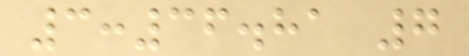3:36.81 7
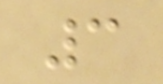3
